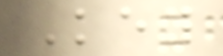Key
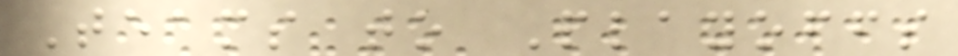Teams to Playoffs
